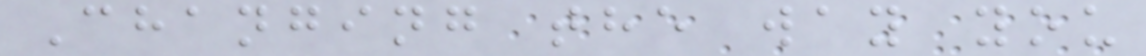Changing the way you
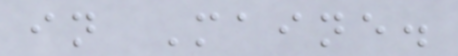in Maine.
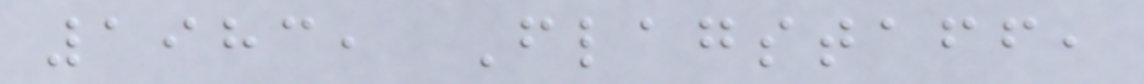1983, Flagstaff,
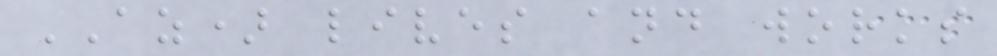AZ) lives and works
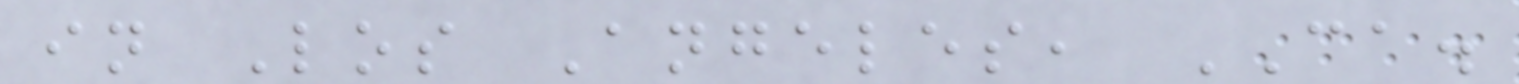in Los Angeles, CA.
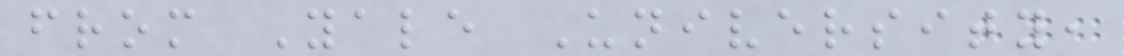from Yale University,
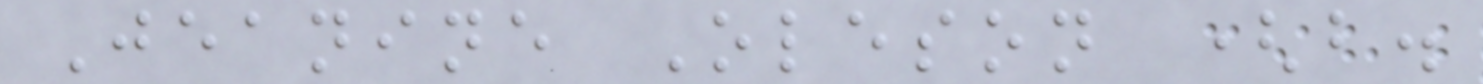Jeanine Oleson (b.
